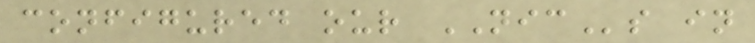configured our NICs in
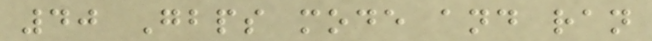40 Gbps mode and ran
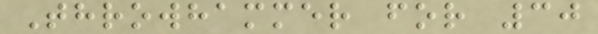Throwhammer for 30
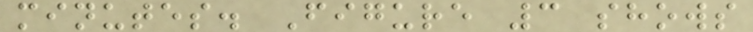minutes. Figure 3 shows
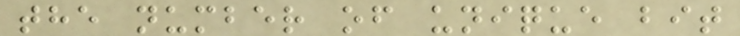the number of unique bit
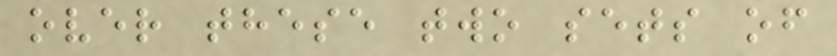over these two sets of
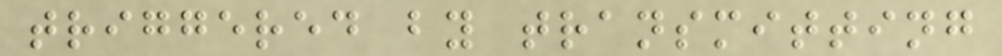triggered by transmitting
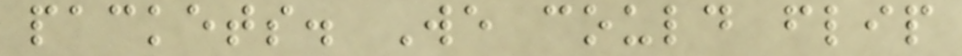packets. We could flip
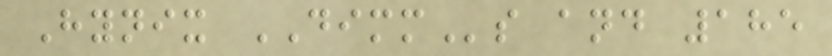Hynix DIMMs and 185
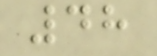48
